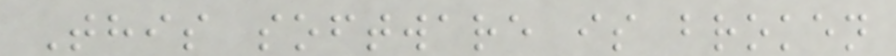This software is broken
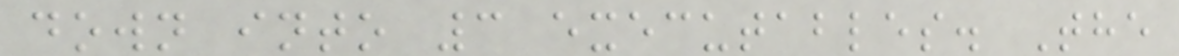down into 3 executables. The
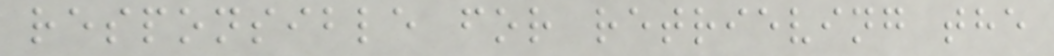responsible for retrieving the
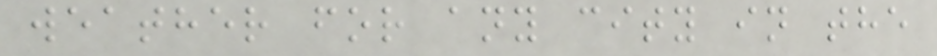weather for any city in the
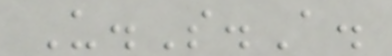U.S.A.
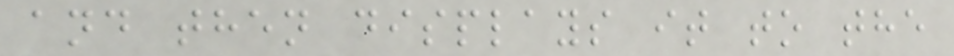and then displays it to the
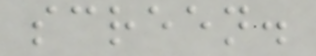screen.
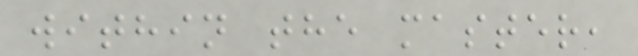within the master,
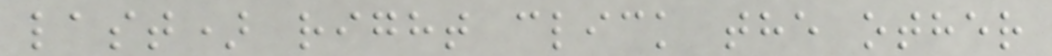last) right click the other
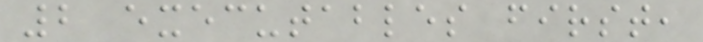2 executables first,
